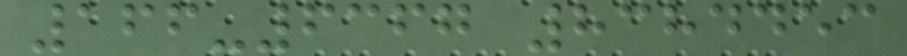166-6367 8384453
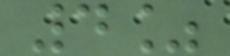4%
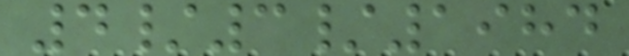4/3/1984
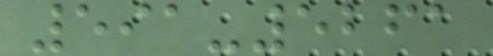591-5261
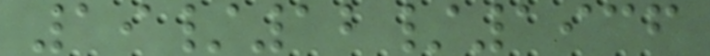19/12/1936
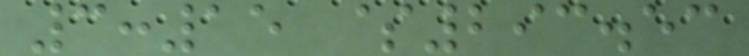3:15 $293.53
